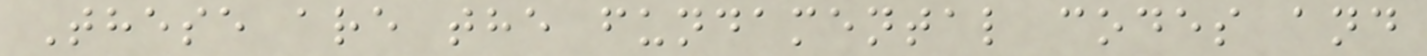These are the fundamental codes and
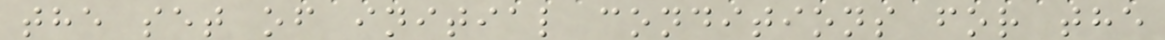the set of initial conditions for the
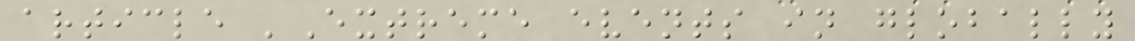article 'Extreme events in globally
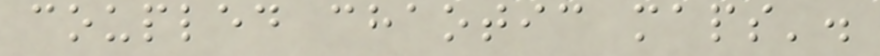coupled chaotic maps'.
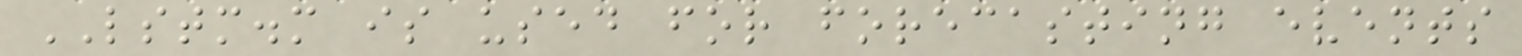LSTM.m is used for forecasting events
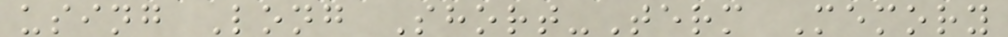using Long Short-Term Memory
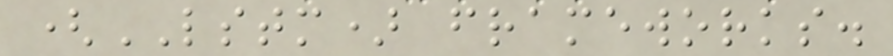(LSTM) frameworks.
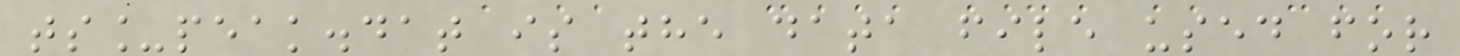ts_peak.dat is the data file used for
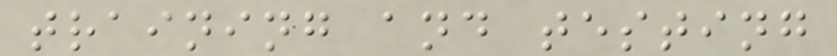training and testing
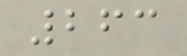263
